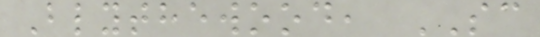Blythewood, SC
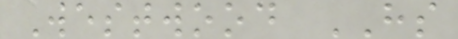Westwood HS
